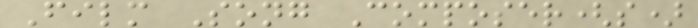Film Song Composer(s)
